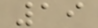19
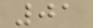01
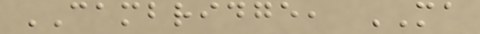CAMBRIDGE, MA
